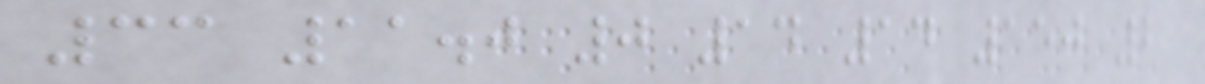33 11.0 0 14 14 150 2
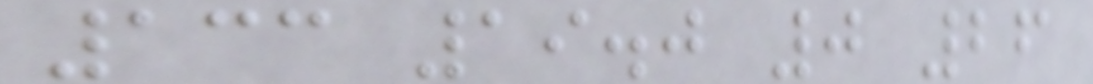133 19.0 0 26
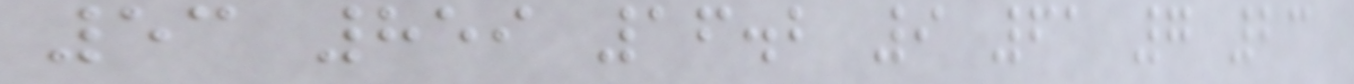53 859 16.2 9 61 7 23
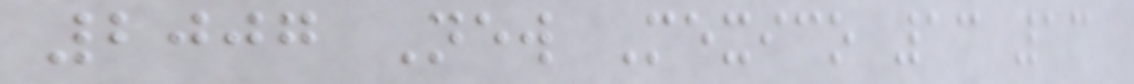2007 New Mexico 13 13
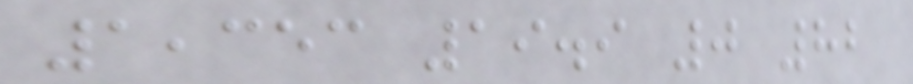1,353 19.9 0 82
